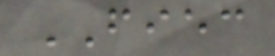FIEC
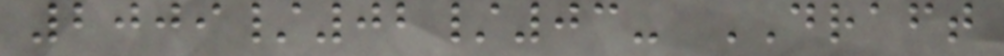2009/02/03- DRAFT
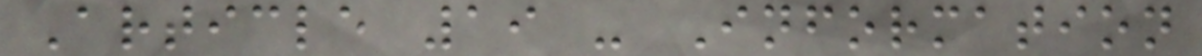Article 19 - Information
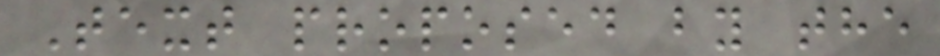Text proposed by the
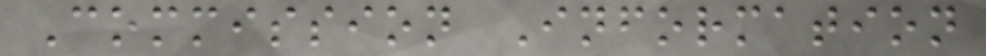Commission Information
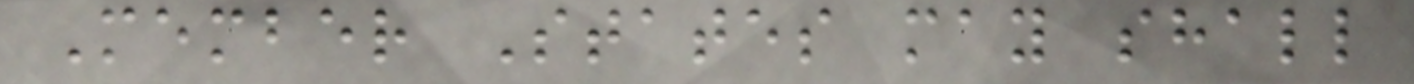Member States may shall
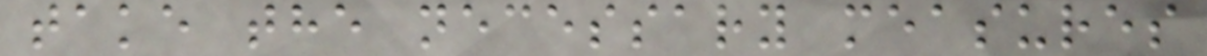take the necessary measures
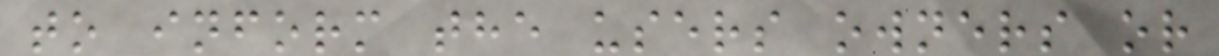to inform the users owners or
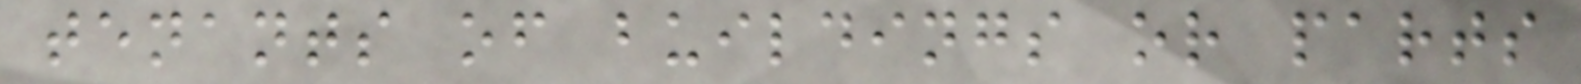tenants of buildings or parts
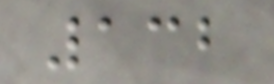132
